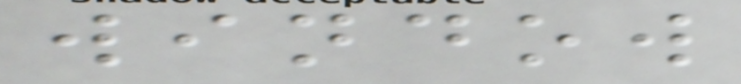window
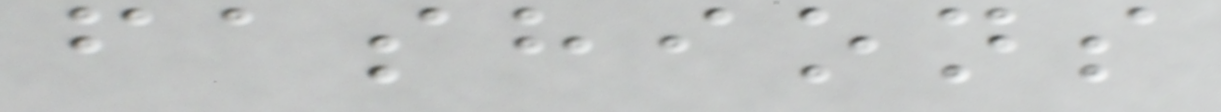fashions
